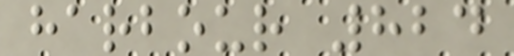harbour 824
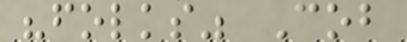"folks" Cob
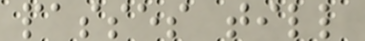passes till
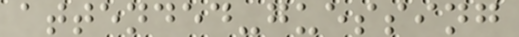attended-guessing
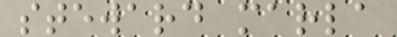steward marla
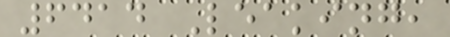6414 Leaking,
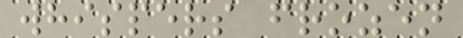whispers frozen
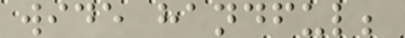wide handful;
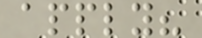apply?
